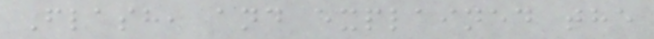Flash, and explained the
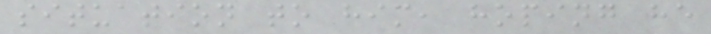situation to him, hoping he
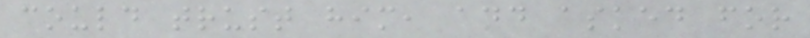could trust him, and asked for
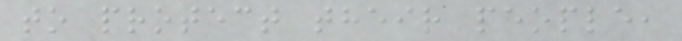to protect their people,
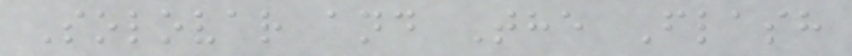Solovar and The Flash
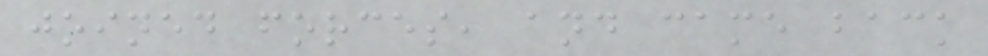joined forces, and came back
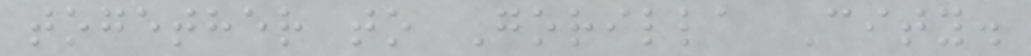together to Gorilla City.
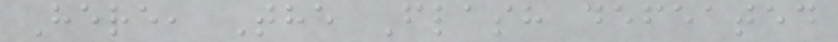Here, The Flash defeated
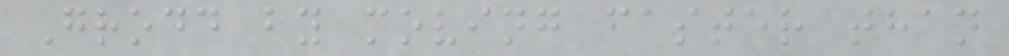Grodd by moving faster than
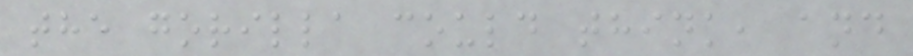the gorilla could think, and
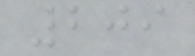209
